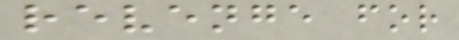revenge for
